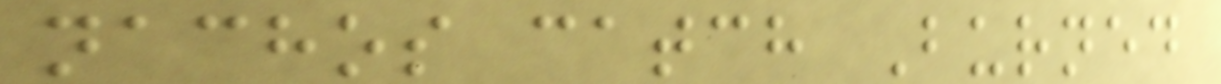nachos catch Burned
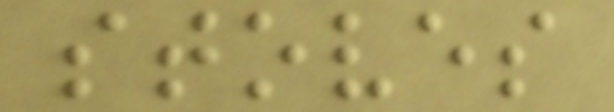stoves
